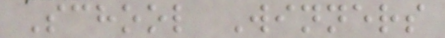School Winners
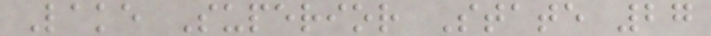Lake Superior State 27
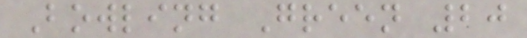Bowling Green 20
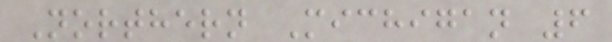Northern Michigan 6
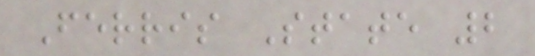Ferris State 2
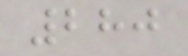280
